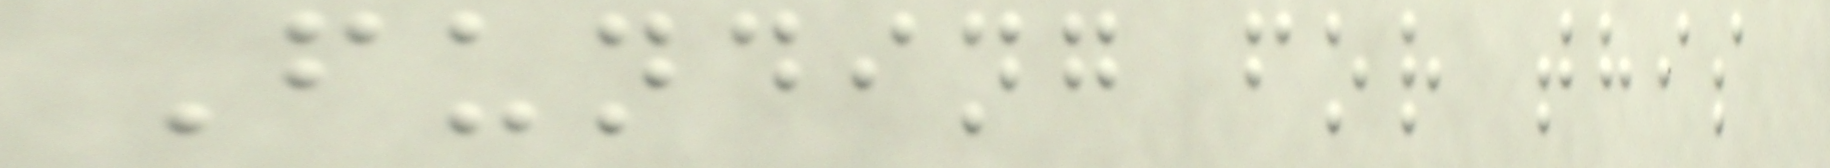Funding for this
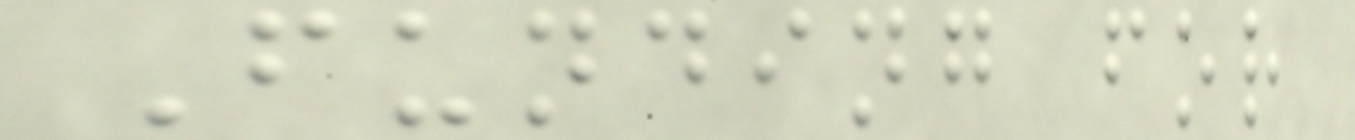Funding for
